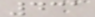431
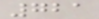721
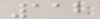112
